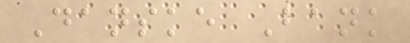Danske Bank
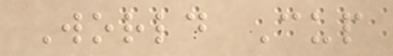World Cup
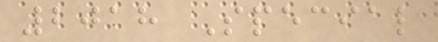2018 Special
